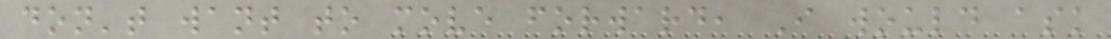don't want to move forward, I would ask
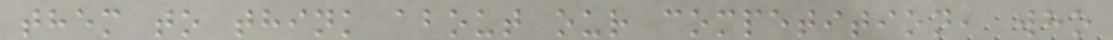them to think about our competition, who
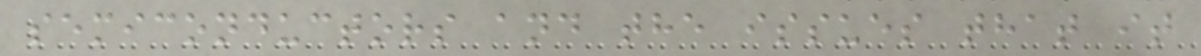semiconductors and the issues that it
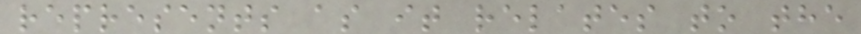represents as it relates to the
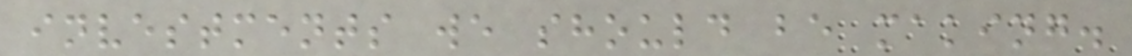investments we should be making.
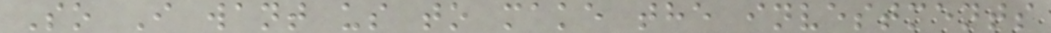So I want us to make the investments
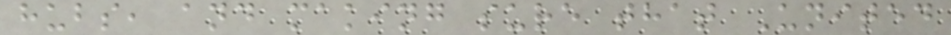hubs, and making sure that United
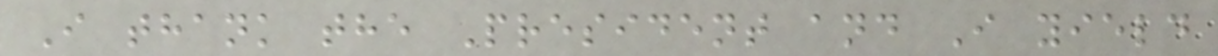I thank the President and I yield
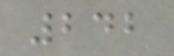242
